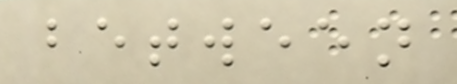between
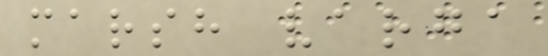marsh varga
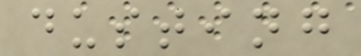dusting
